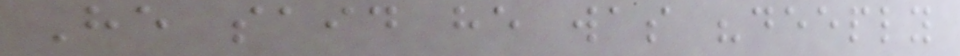He said he was "deeply
